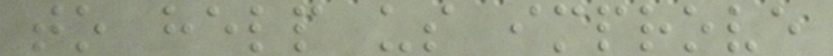to help us improve
